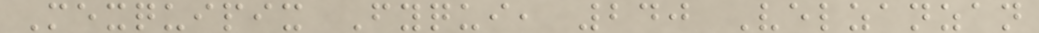Mexquipix Fyqui, 240 Velzanzan
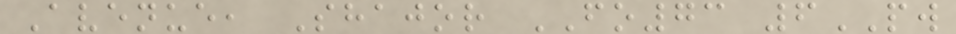Avenue, Shajor FO73 6PW
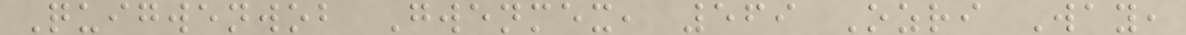Quigwenwob Gwenmex, 569 Ozri Way,
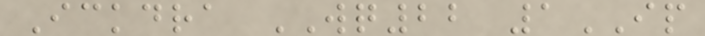Ickdra WQ22 1IP
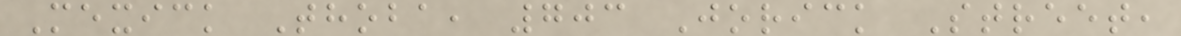Mexick Thoba, 703 Jorick Street,
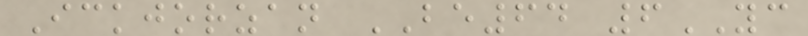Ickjorzan BE64 6YC
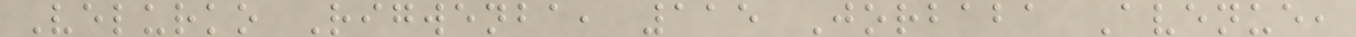Velurko Rigwenba, 115 Jorbaba Avenue,
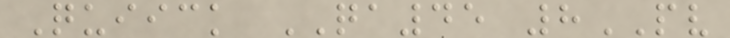Quiick QA45 8PV
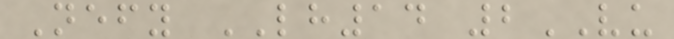Nefy LH14 2VU
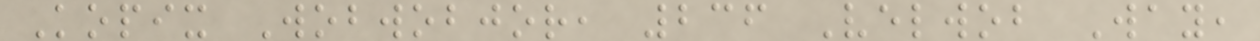Kopix Wobwobjor, 236 Velwob Way,
